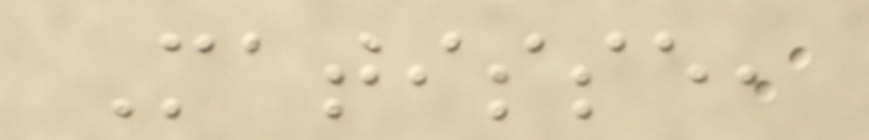Matisse,
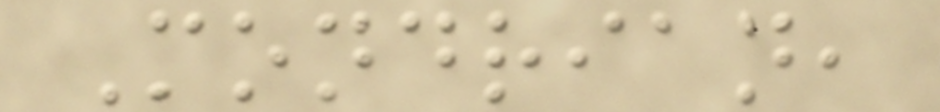Mondrian,
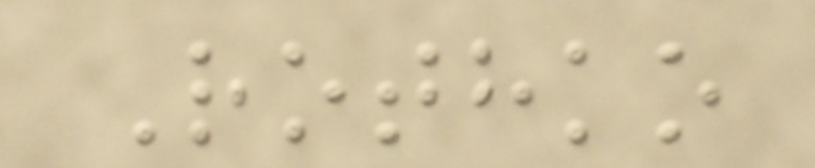Rothko
